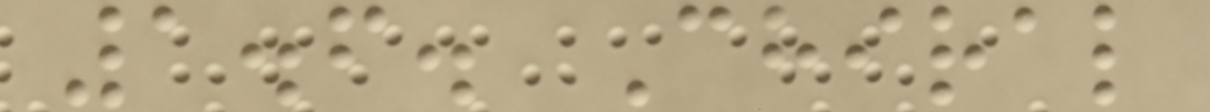1.6. Chiral
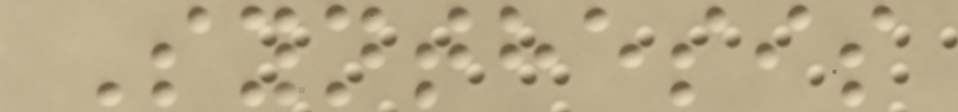Synthesis
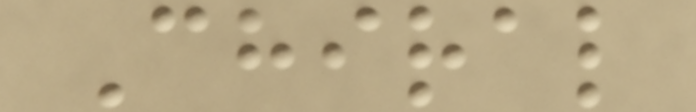Chiral
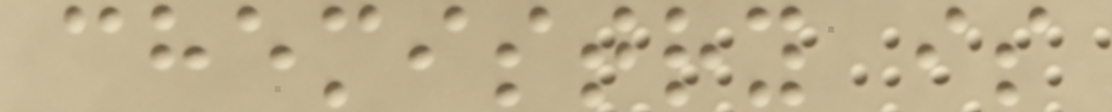chemistry is
